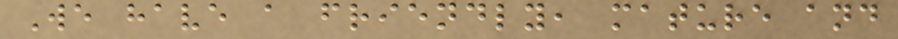We have a friendly, mature and
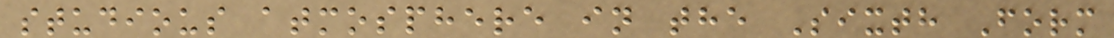studious atmosphere in the Sixth Form
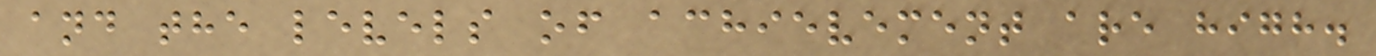and the levels of achievement are high.
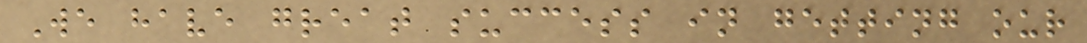We have great success in getting our
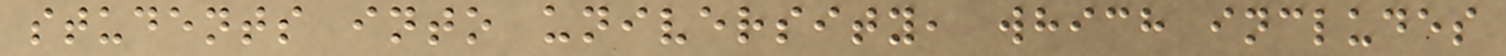students into university, which includes
